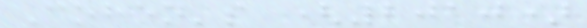Cohen's (2010)
